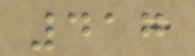417
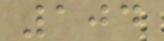104
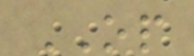OP
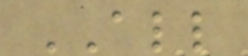ALL
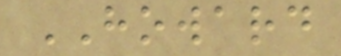HOWARD
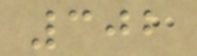302
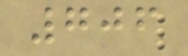706
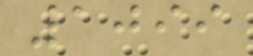1099
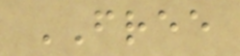FREE
